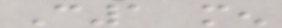C1 men
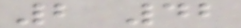2 42
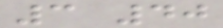3 40
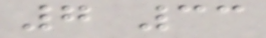7 33
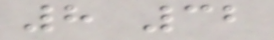8 32
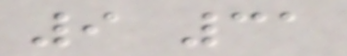9 31
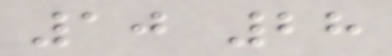10 28
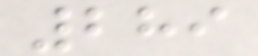289
